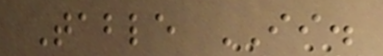Table II.
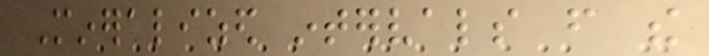Mineralized intervals from the
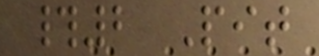#2 Pit
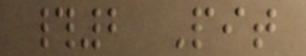#2 Pit
